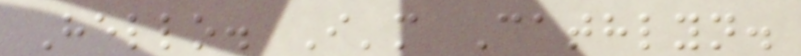Hello. I'm Cathlyn.
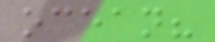ocean?
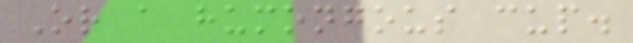Or a humongous cup.
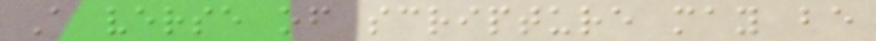A verse of scripture may be
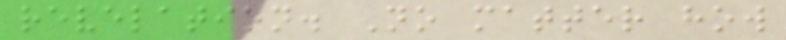revelation. No matter how
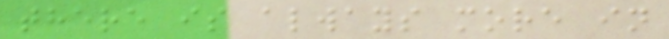there is always more in
